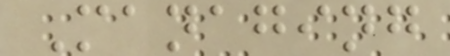Managing
